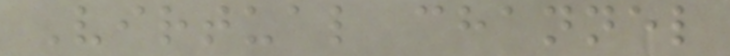Virtual channel
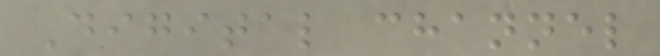Digital channel
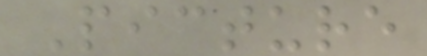Picture
